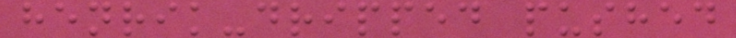henrik-dripped pushed
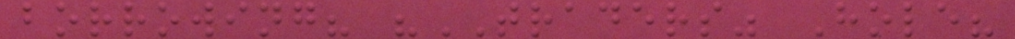borrowing? "TRADERS" Hole?
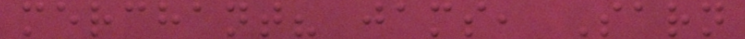merchant? jams, Sarn
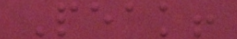Peak!
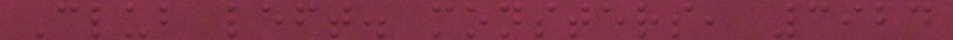Club left. monsters, 3924
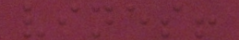vines!
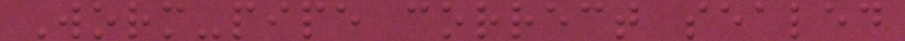Worm-pipe correct sealed
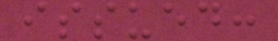issued:
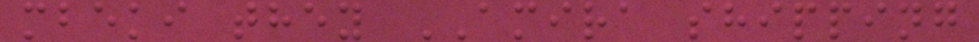mbeki they AMIRA shipping
